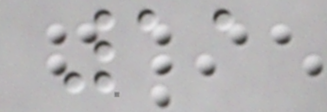11
